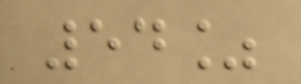54%
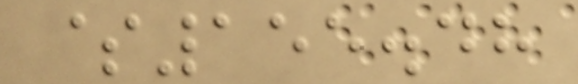$155.48
